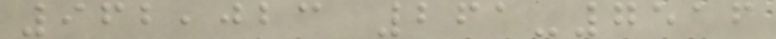962,023 261-7516
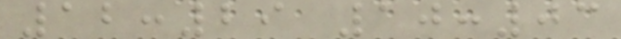12:29 10:03
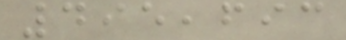495,693
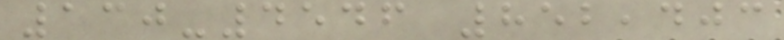130-4546 852,403
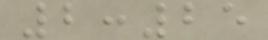2:25
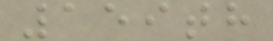159th
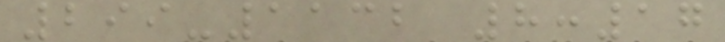299-1132 8:17
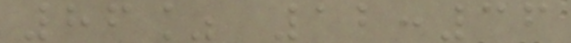86% 12:36
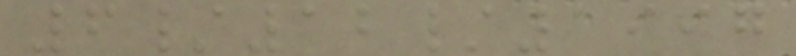6/12/1997
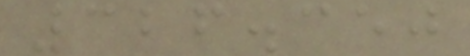326.350
